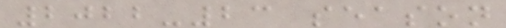2022-23 season
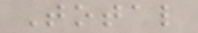Total
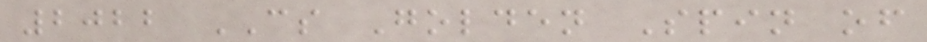2022 CS Golden Spin of
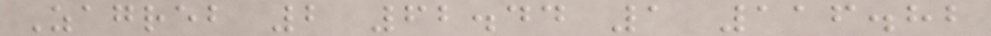Zagreb 2 62.44 1 116.82
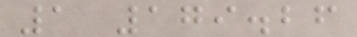1 179.26
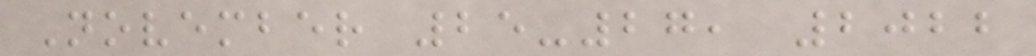November 25-27, 2022
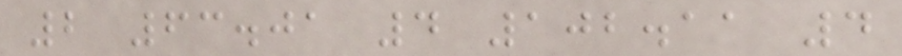2 63.01 4 102.11 4
